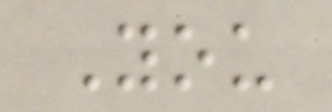You
